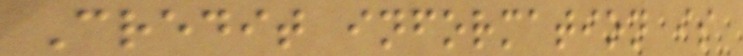Credit information is
